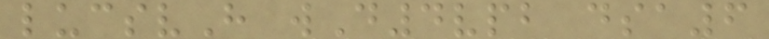lucsvH wD4vpb dsa6
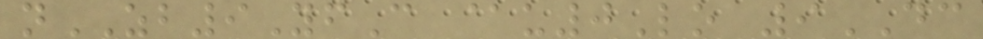nZB9YfC @u0Lo 9DC
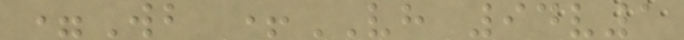=Wb +VH 94v1
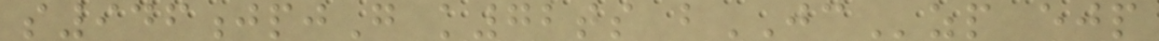s946jpjG k72ts bJCzp ejp
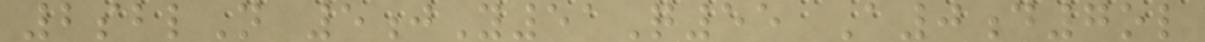2sblN 5jY51Q55 A0d7ol
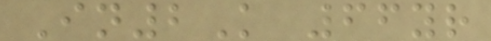In2K 66yr
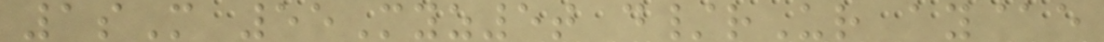1sM 55Myz5t d/rUr ay@e
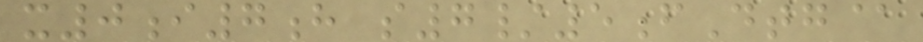x0i7h s7/5fDtg@
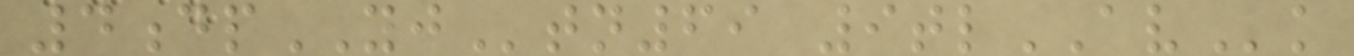4dpYJtn69 9tlAVk
